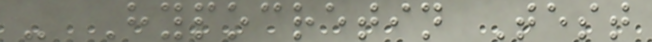- Hypocretin Test
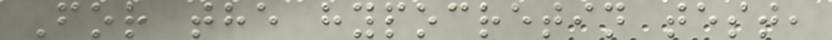For the hypocretin test,
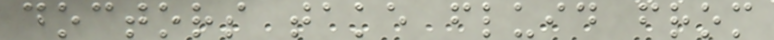doctors take fluid from
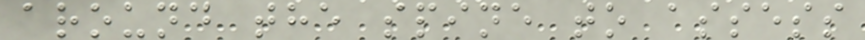around the spine to assess
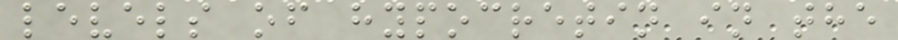levels of hypocretin in the
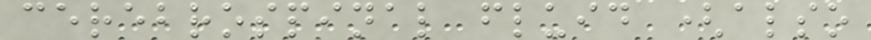cerebrospinal fluid (also
